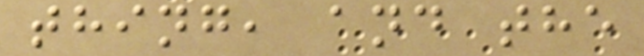thing, and the
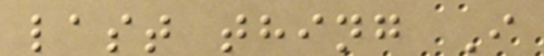last thing I
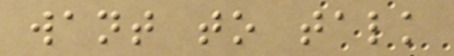want to talk
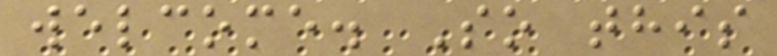welcome. So this
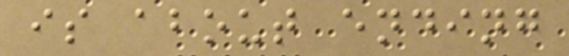is about ending
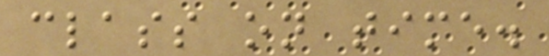class on time.
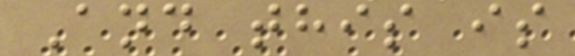And this is
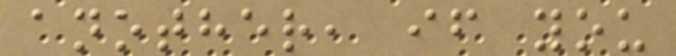another, if you
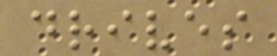drives
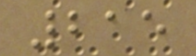215
